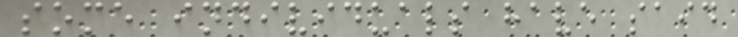some individuals have said
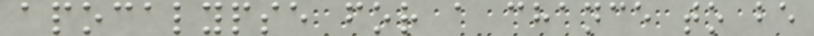apocalypse for a chance to be
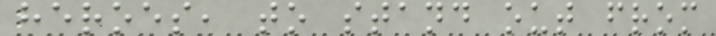heroes, to stand out from
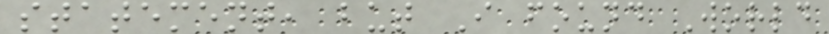statement, but I found World
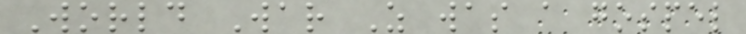World War Z was a gospel
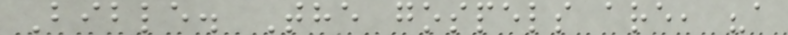Bible. The gospels are, "a
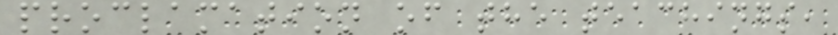proclamation of the teachings,
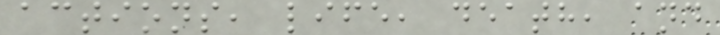actions, life, death, and
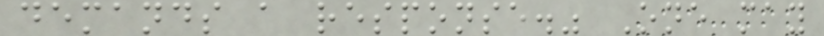demands a response." One may
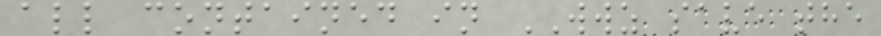all contained in WWZ save the
